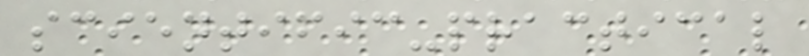scientific-practical
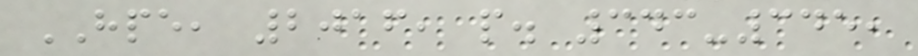HPE, 2016, p. 343-345,
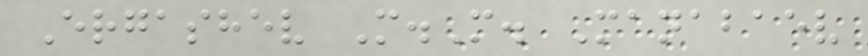Ergashev M.M. Manabaev
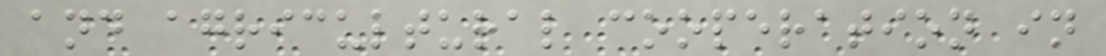and agricultural cooperation in
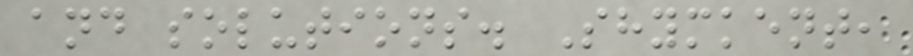and solutions. Shymkent,
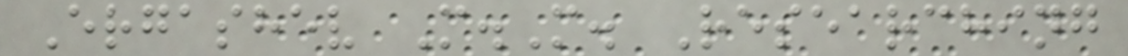Ergashev M.M. Researching
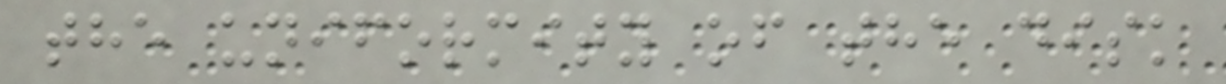the uniformity of the disk
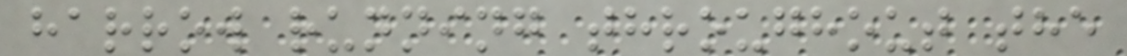harrow running throughout the
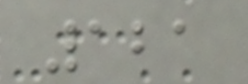121
